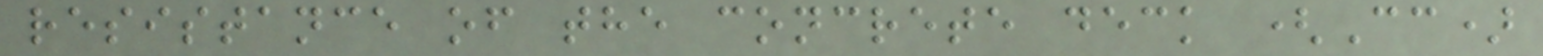resistance of the concrete deck (Cc)
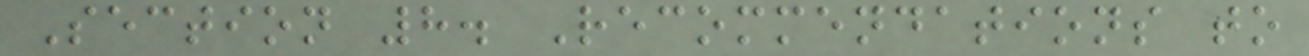Section 8. Recommendations to
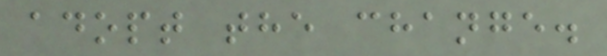adopt the change.
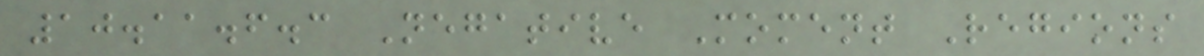10.11.6.3 Negative Moment Regions
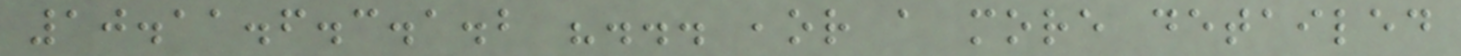10.11.6.3.1.2 "... ,or a more detailed
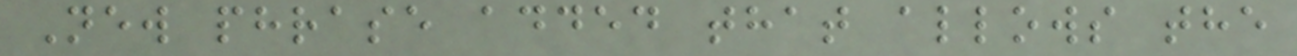New phrase added that allows the
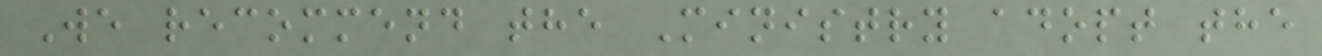We recommend the Ministry adopt the
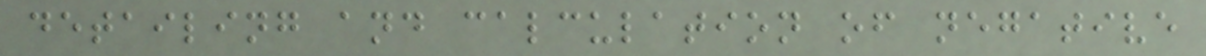detailing and calculation of negative
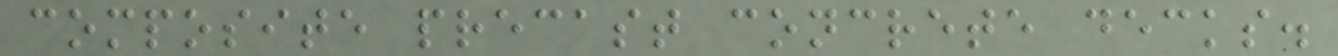composite precast concrete decks.
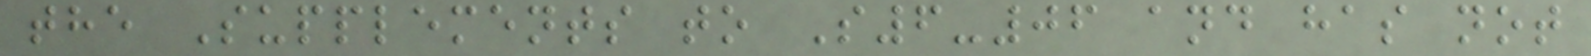the Supplements to S6-06 and has not
